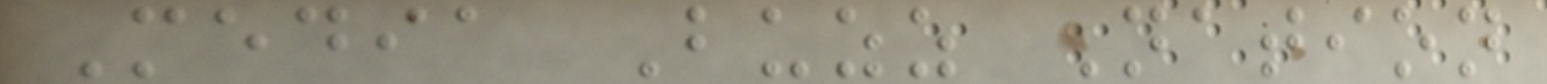Media Buzz Nation
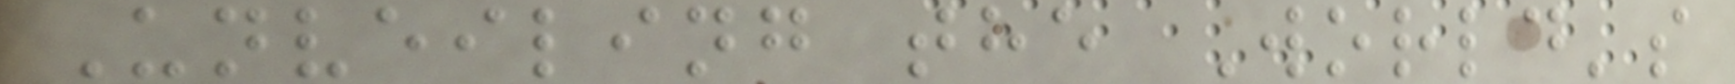Unveiling the World's
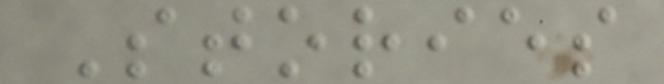Stories
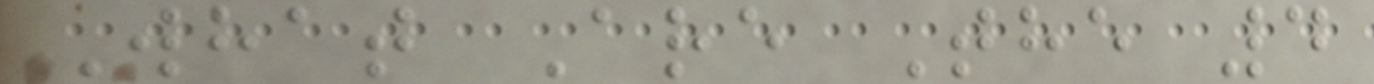What Are The 4
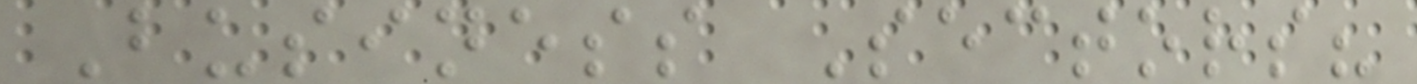Business Sectors?
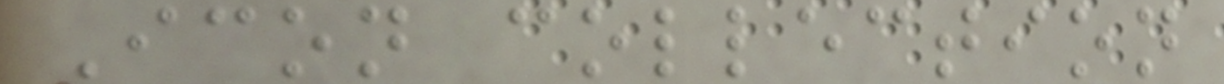Icon collection
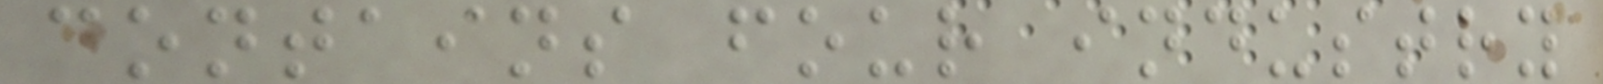contains four industry
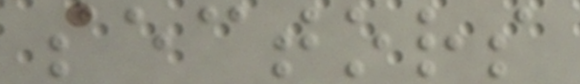sectors
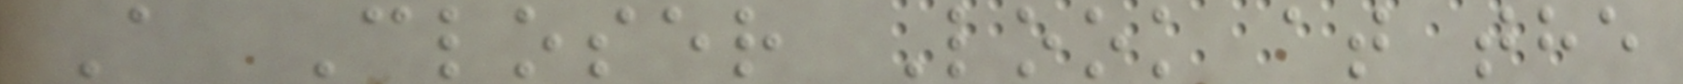A Closer Look at the
